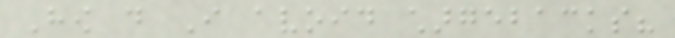How do I avoid chargebacks?
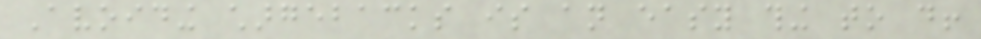Avoiding chargebacks is an easy thing to do!
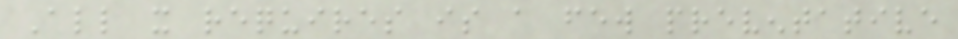All it requires is a few preventative
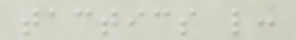tactics like:
